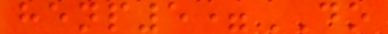henp5=DO
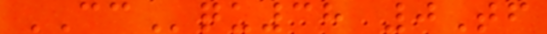CCqu38 0Tf
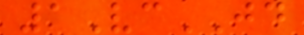1VcJD
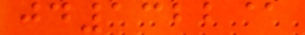jd1322@
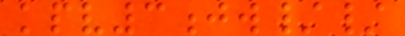kpv3jw//
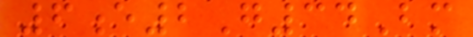6e2G34Bm
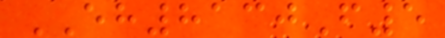EH8130F5
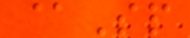@Sp
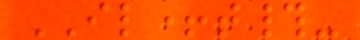IL+t#-
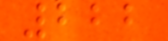222
